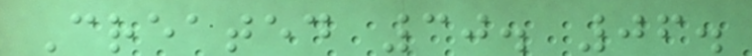Created 30. 06.
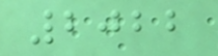2022
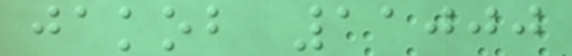jakob 11000
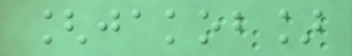[jakob]
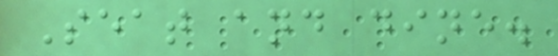Seat and dine.
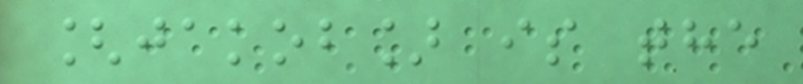[jakob] is the
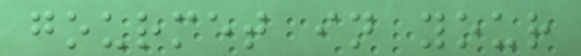gourmet in your
